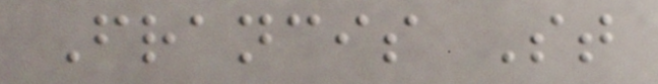Francis St
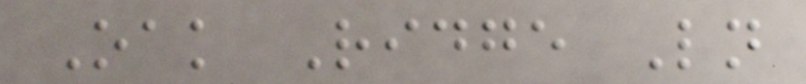Oak Ridge Ln
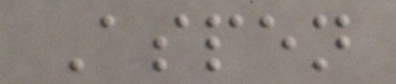Aspen
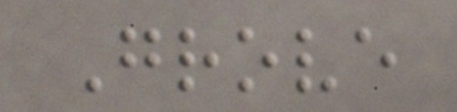Grove
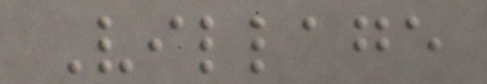Village
